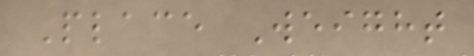Place Weight
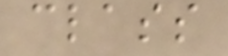class
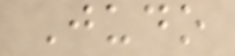Judo
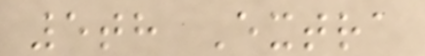5th Extra
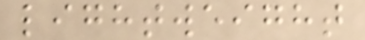lightweight
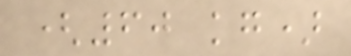(60 kg)
